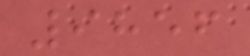9856
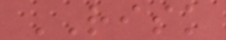RISK
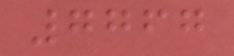7767
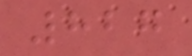827
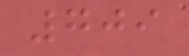709
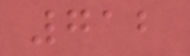712
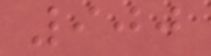900
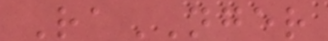RaNGER
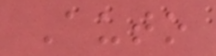Auto
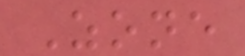Zone
